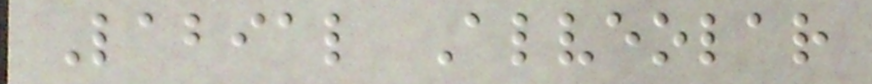Labial Alveolar
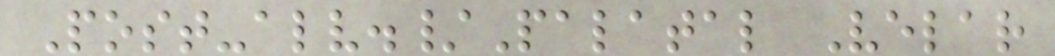Post-alv./Palatal Velar
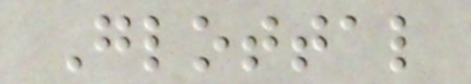Glottal
